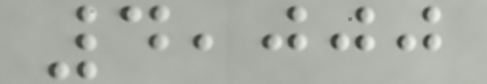4,000
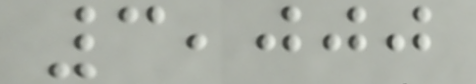3,000
